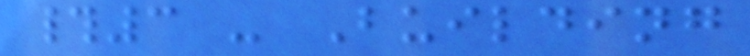#3 - Building
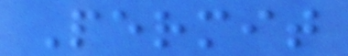Permit
